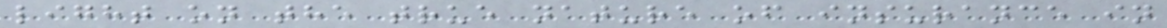light on the true nature of insurance in
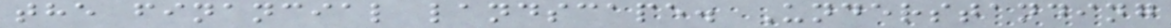the financial landscape. Understanding
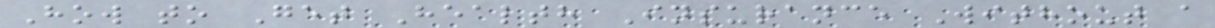How to Get Health Insurance Without a
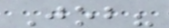Job?
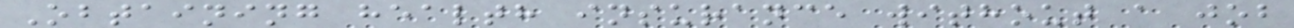Obtaining health insurance without a job
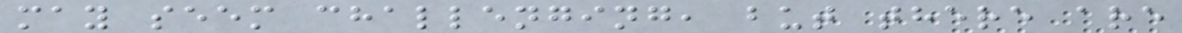may seem challenging, but there are
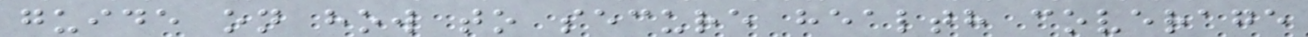guide on how to secure health coverage
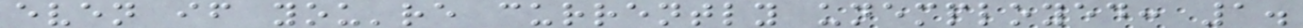even if you're currently unemployed: 1.
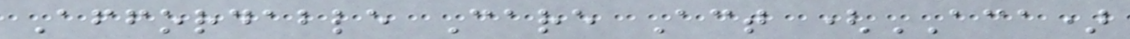Affordable Care Act (ACA)
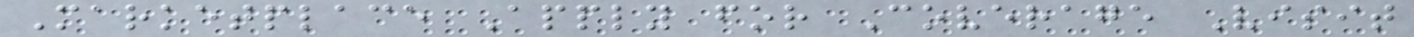Marketplace Apply for Coverage Visit
